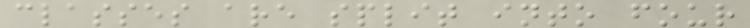classes are split into four
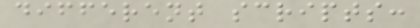different scripts:
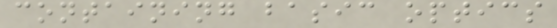containing basic optics
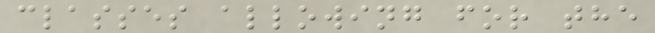classes allowing for the
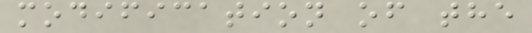modification of the
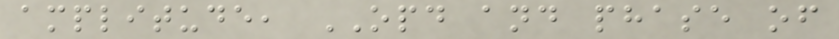amplitude, OPD and phase of
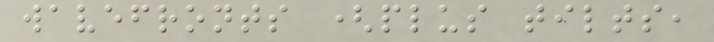wavefronts (plus tilts,
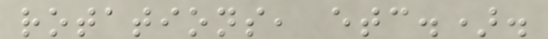rotations, etc.).
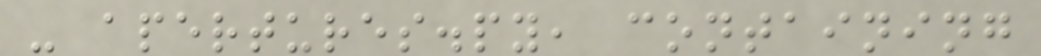- apertures.py, containing
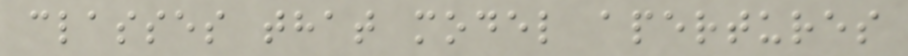classes that model apertures
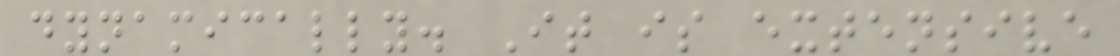dynamically. It is extensive
